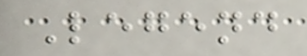Legend
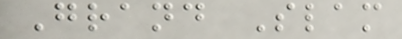Grand Slam
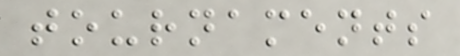tournaments
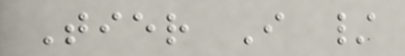Tier I /
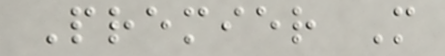Premier M
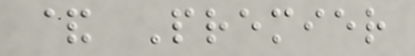& Premier
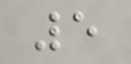5
